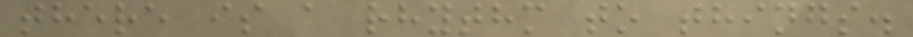there is a rhythm to things.
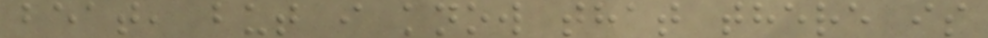beat, but i know that there is
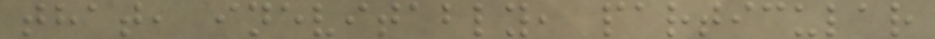that, inevitably, particular
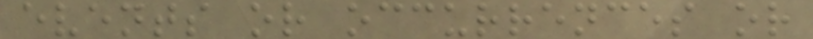events or occurrences or
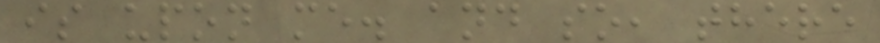is upon me. and so, there
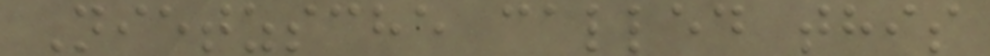Nietzsche called this
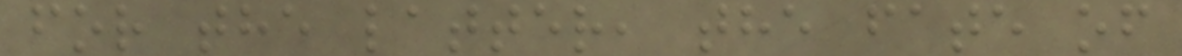for the latter, the fate of
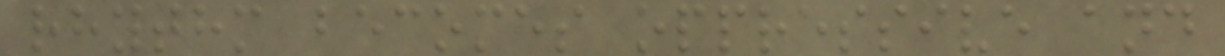rhythm becomes oppressive and
